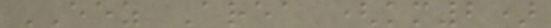EEZ Area (km2)
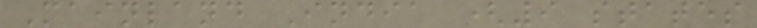Mainland India (9 states
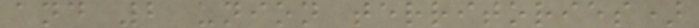and 2 union territories)
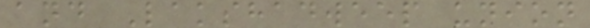and Lakshadweep union
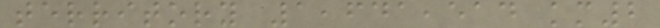territory 1,641,514 km2
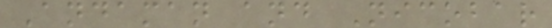Andaman and Nicobar
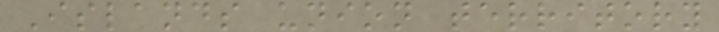Islands union territory
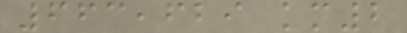663,629 km2
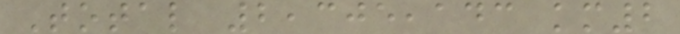Total 2,305,143 km2
